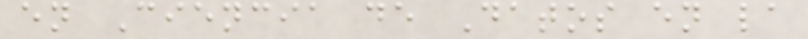en Ciencia de Datos en la
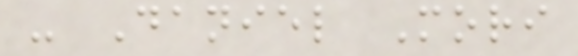- Daniel Mori
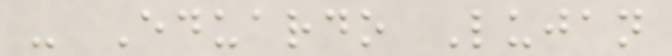- Eduardo Lujan
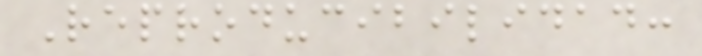Reproducibilidad:
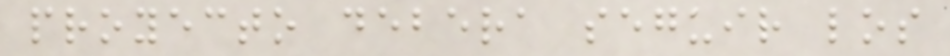proyecto debera seguir los
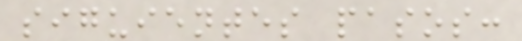siguientes pasos:
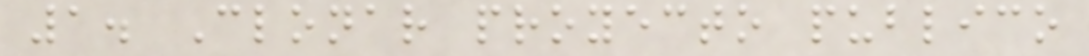1. Clonar proyecto publico
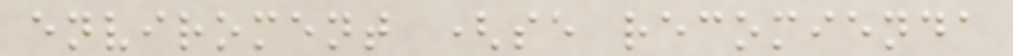enviroment (se recomienda
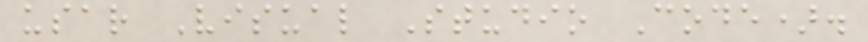usar Visual Studio Code).
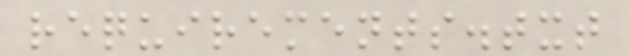requirements.txt
